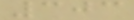303
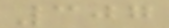307
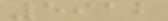5912
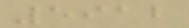5912
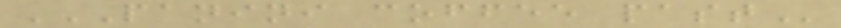PANINI COFFEE PAST
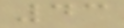43
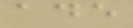ade
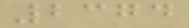2374
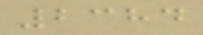2384
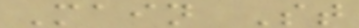Main St
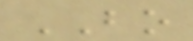BO
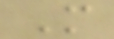M
